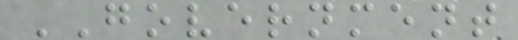GOVERNMENT
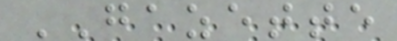GAZETTE
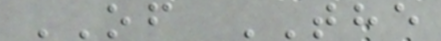OF THE
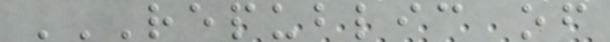REPUBLIC OF
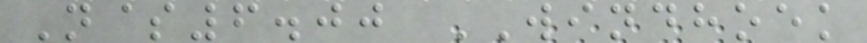N$6.00 WINDHOEK
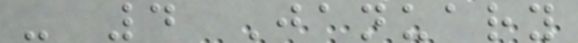- 4 January
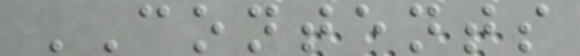CONTENTS
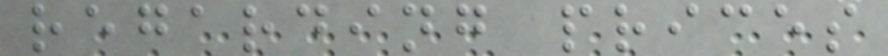regarding prices
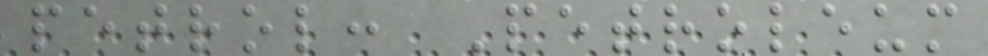petrol: Petroleum
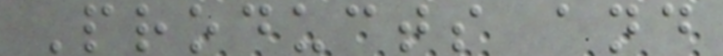Products and
